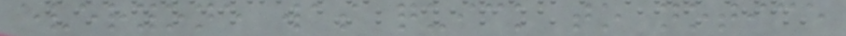everyone was quick to notice
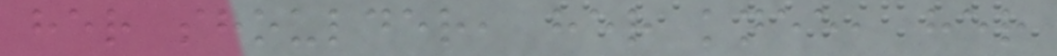her shoulder, her knee, her
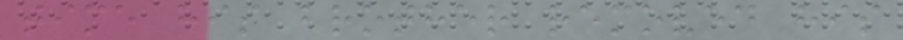time his brother removed his
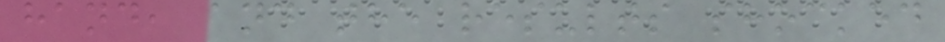hand, and the results shocked
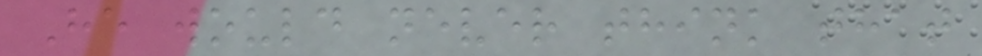He would never think that
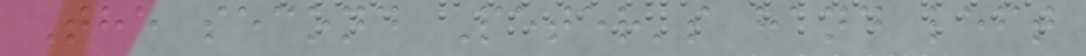The second Peter's hand left
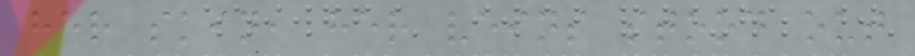her skin, her veins stood out
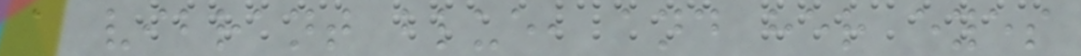a vibrant blue, and her eyes
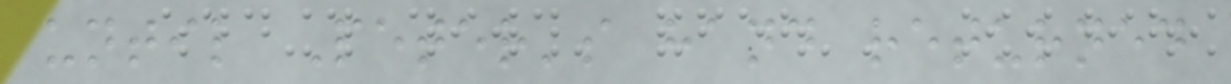until Peter's hand returned
